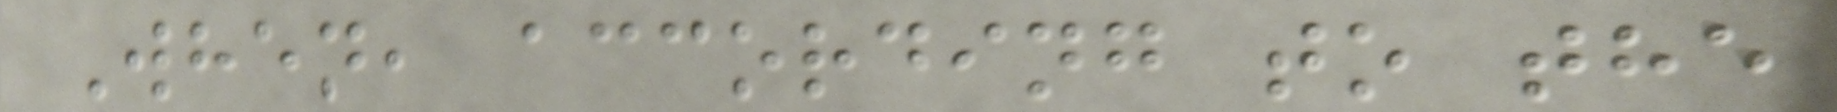When, according to the
